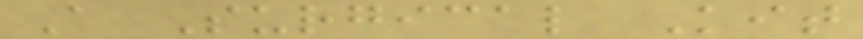A Surgical Kit
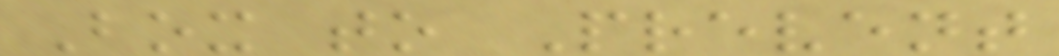Box to Prevent
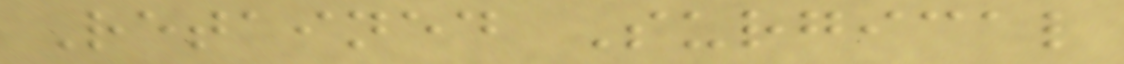Retained Surgical
